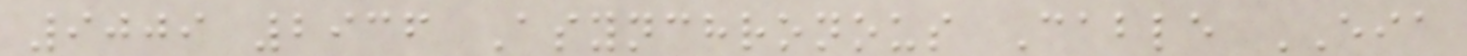9009 2936 Asynchronous Cable EIA
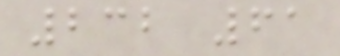232 61
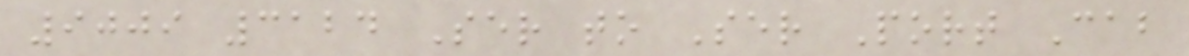9009 3124 Ser to Ser Port Cab
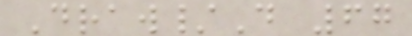Draw/D 67
